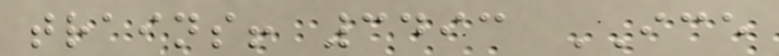trains! 3493 ICE
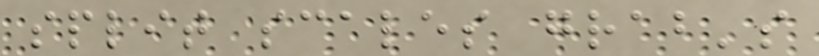split scales grab's
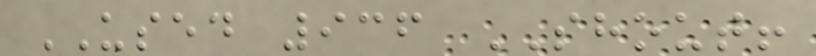USED 936 SHOUT!
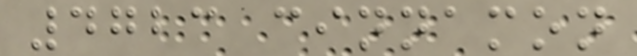4723 cinnamon
